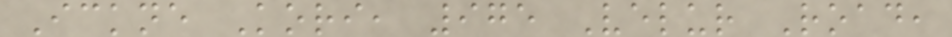Ickne Kori, 975 Velur Road,
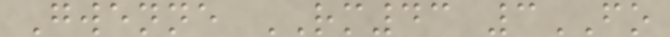Gwenne RM43 3FO
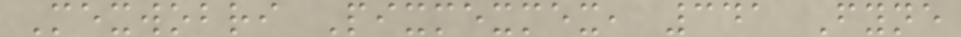Mexwobri Pixmexmex, 341 Fyne
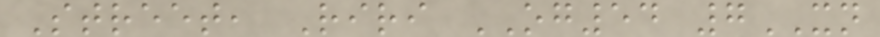Street, Riri OG54 7XN
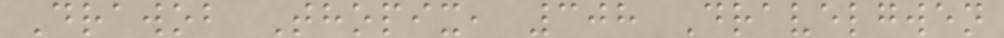Drawob Thopix, 308 Dravelgwen
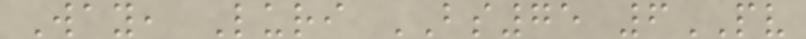Way, Luri BS75 6PV
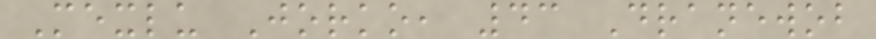Mexlu Jorko, 43 Dranewob
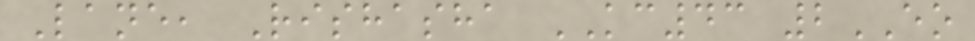Lane, Rishasha KC43 2EO
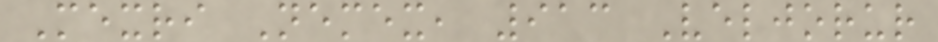Mexri Nemex, 913 Veljorur
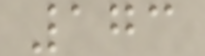173
